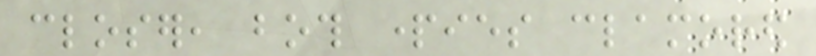closer, both parties clamored
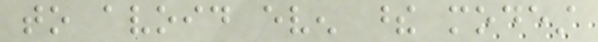to avoid even these modest
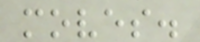moves.
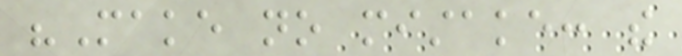"Make no mistake: the
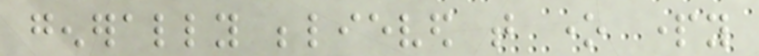generally believed that one party
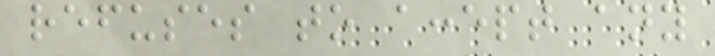refuses to accept any
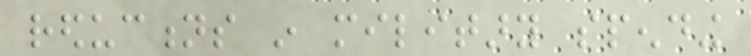reductions in military spending
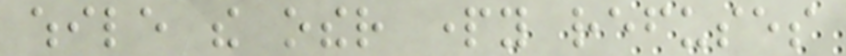while the other party refuses
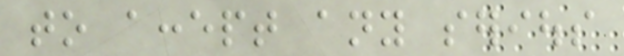to accept any serious
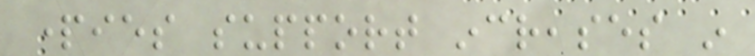parties support increases in
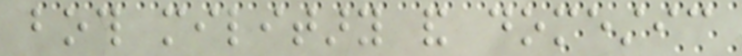both military and domestic
